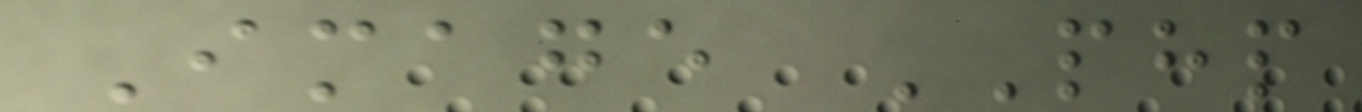Image PHP
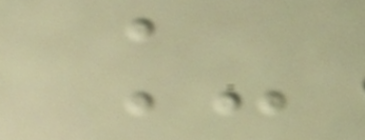_
